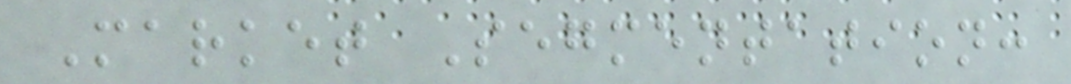Market Segmentation:
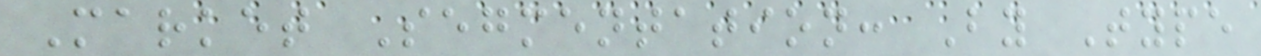Market Segmentation: By Type
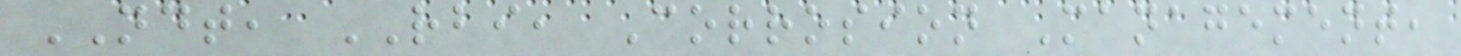NDT, RBI, Corrosion Management,
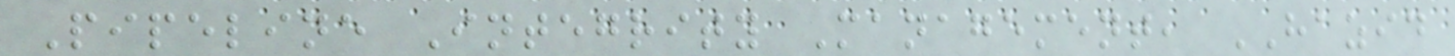Pipeline Integrity Management, HAZID
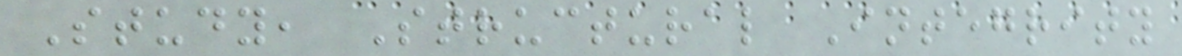Study, Structural Integrity
